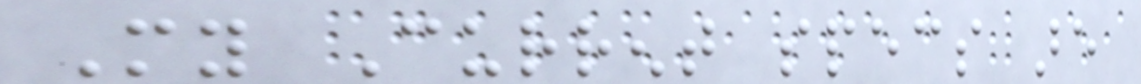My Current specs are
